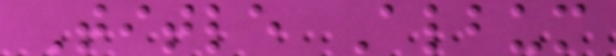Title Album
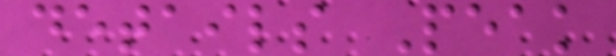details Peak
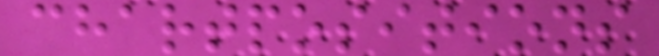chartpositions
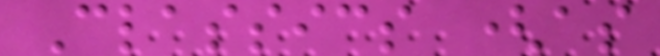Classics (as
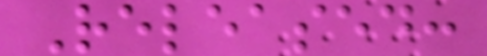Released:
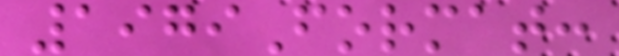1979Format:
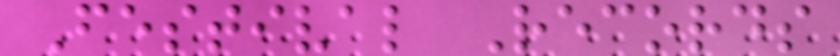Festival Records
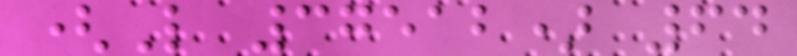(L 37512) 64
